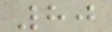80
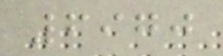6970
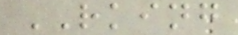RKING
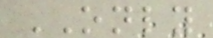ONLY
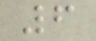6
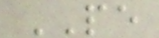PE
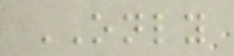ONLY
